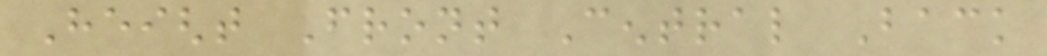Height Front Central Back
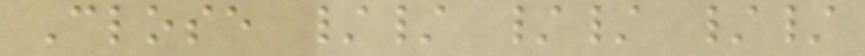Close // // //
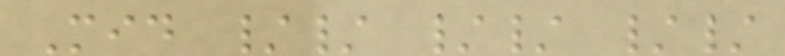Mid // // //
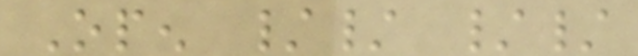Open // //
